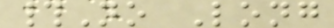#No Long
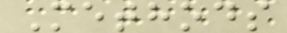Methods
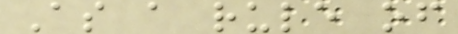As a rule of
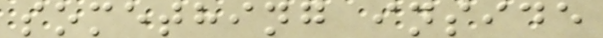something inside
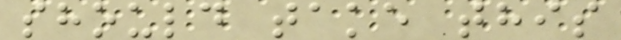should take this
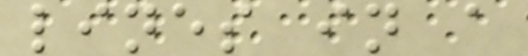lines in a
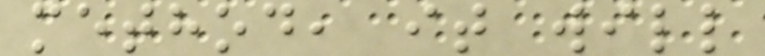method, it will
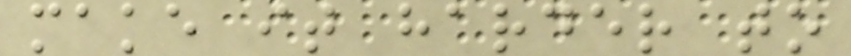make it harder to
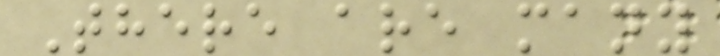There are many
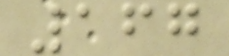167
